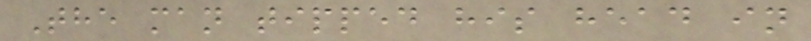The man tipped his head in
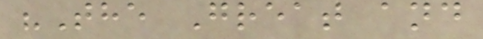"The Great and
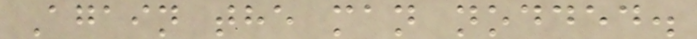Again the man nodded.
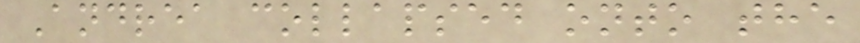Andrea collapsed onto the
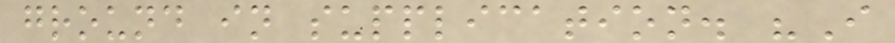ground in supplication. "I
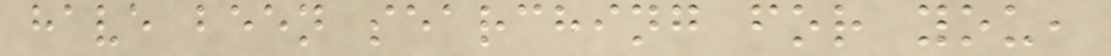have been searching for you,
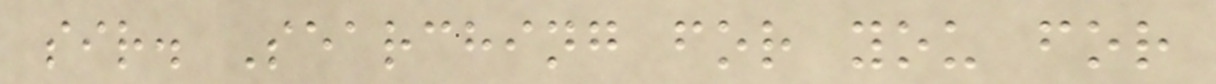sir. Searching for you for
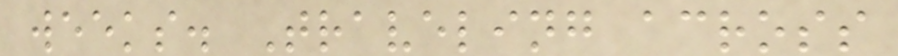weeks. Traveling across
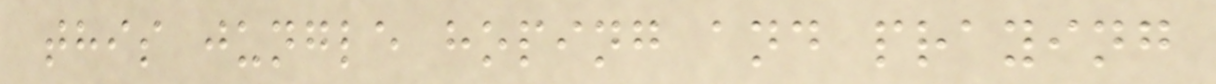this jungle hoping and praying
